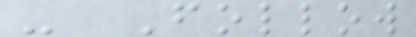- Follow
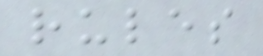rules
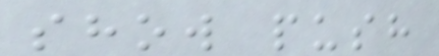show push
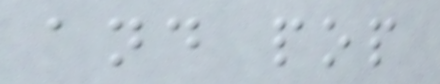and pop
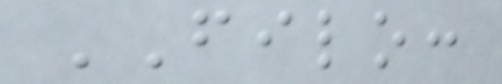FILO:
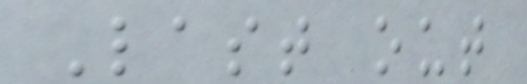Last out
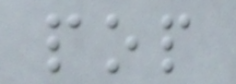pop
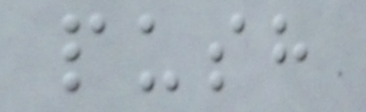push
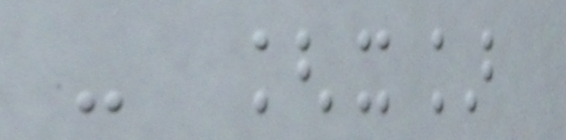- [x]
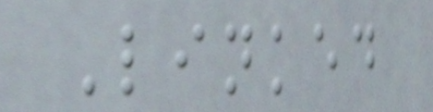Linked
